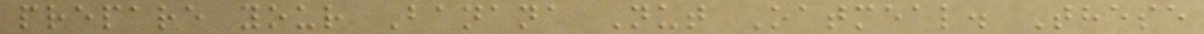prepare your Banana Nut Oatmeal. These
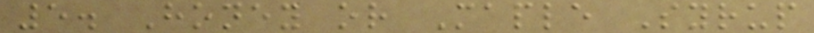5. Honey or Maple Syrup
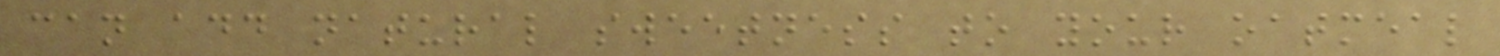can add natural sweetness to your oatmeal
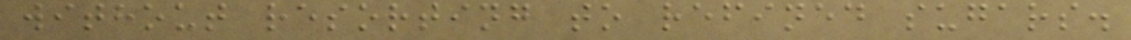without resorting to refined sugars.
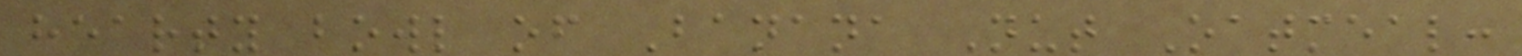hearty bowl of Banana Nut Oatmeal:
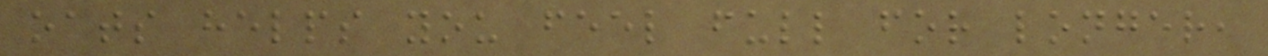oats helps you feel full for longer,
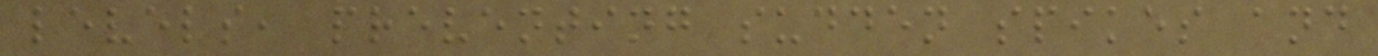levels, preventing sudden spikes and
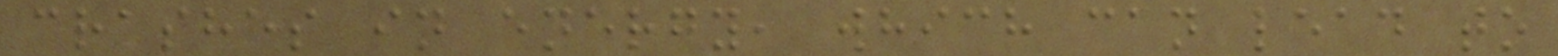crashes in energy, which can lead to
